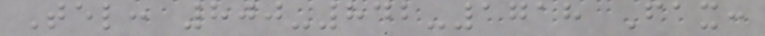Tel: 800-842-1718 Fax:
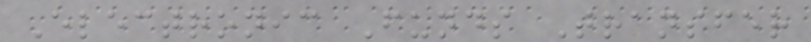Electronic Funds Transfer
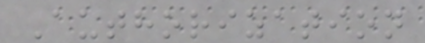Authorization
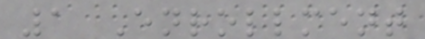1 Enrollment
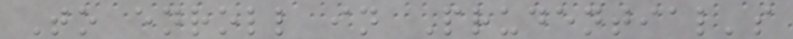To enroll in Prudential's
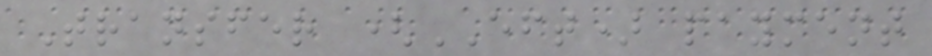Transfer (EFT) payment
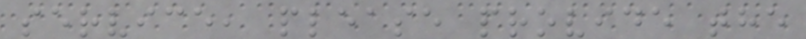service, please provide the
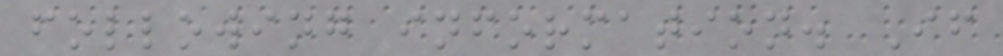following information. If
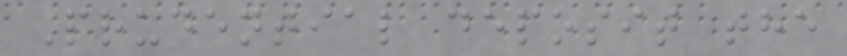Prudential deposit the
